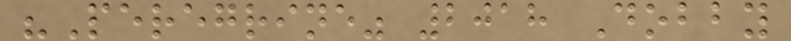"Peregrine" 2018 Dobby
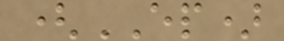(EP)
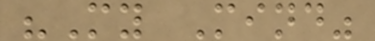"My Mind"
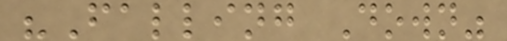"Falling Down"
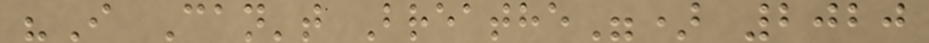"I Can't Breathe") 2020
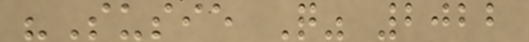"Susie Q" 2022
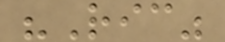"Ric"
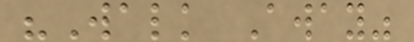"Walk Away"
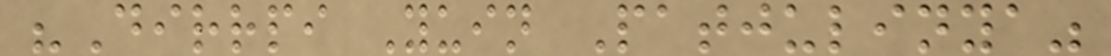"Dirrpi Yuin Patjulinya"
